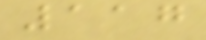117
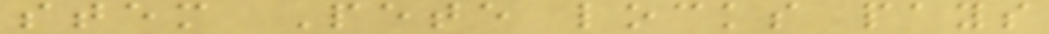stem Pete locks pays
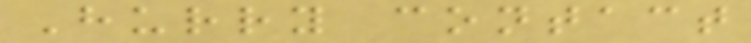Hurry contact
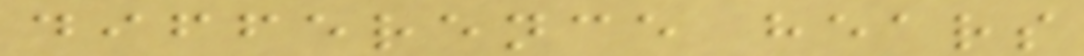difference hears
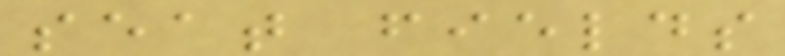seat fields
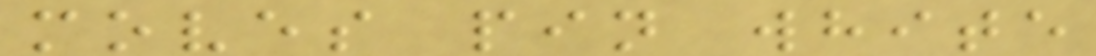moves pin white
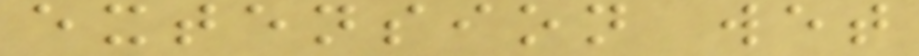extension wet
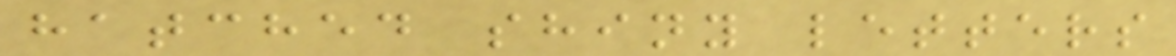hatched shiny letters
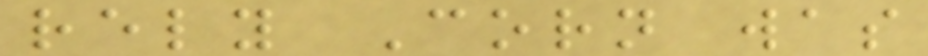rely Corn was
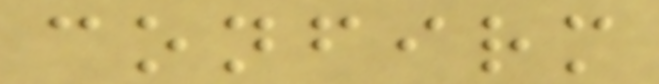confirm
